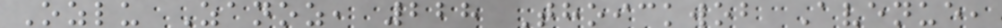Ozlu Zanoz, 228 Thoickwob Avenue,
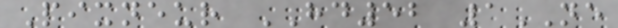Pixneur HD52 1NE
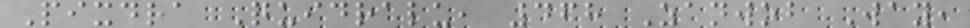Pixdra Quidralu, 468 Zanwob Way,
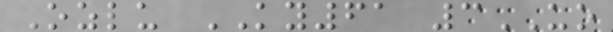Ozlu KY61 3UO
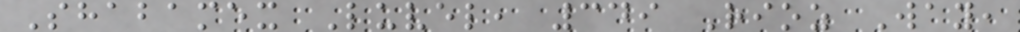Shabamex Luvel, 349 Rioz Way,
